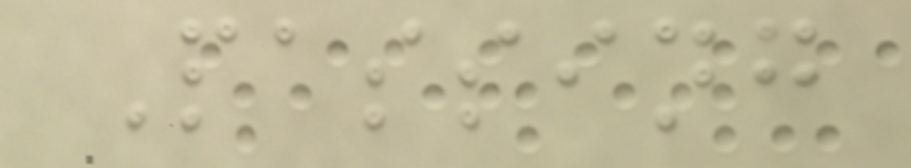Passing
